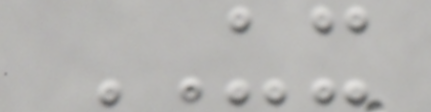UX
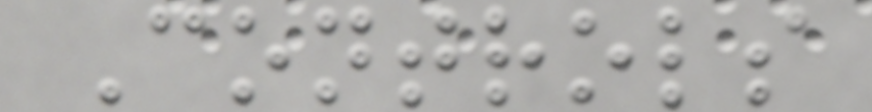Controls
